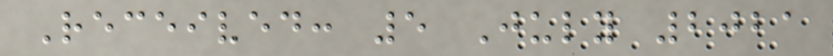Received: 5 July 2021
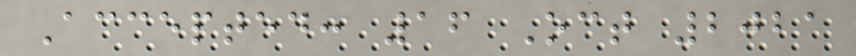Accepted: 16 Oct 2021
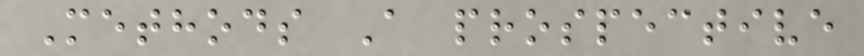Methods A prospective
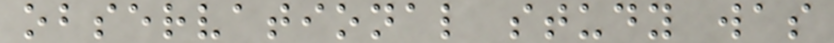observational study was
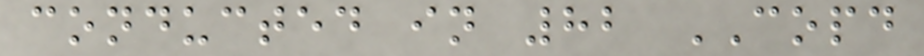conducted in 82 COPD
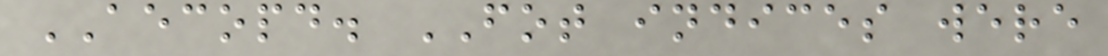AECOPD. FOT indices were
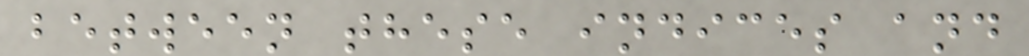between these indices and
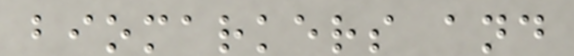biomarkers and
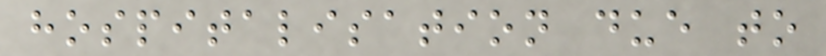hospitalisation due to
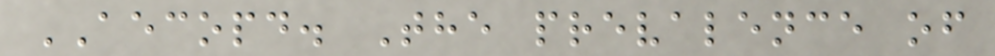AECOPD. The prevalence of
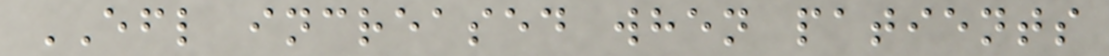EFL increased when patients
